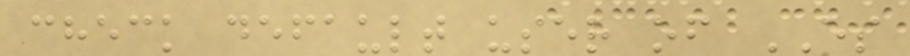check default user of ES
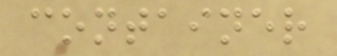container
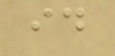id
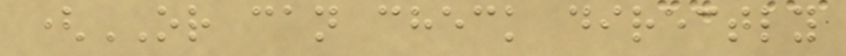(OR can check directly
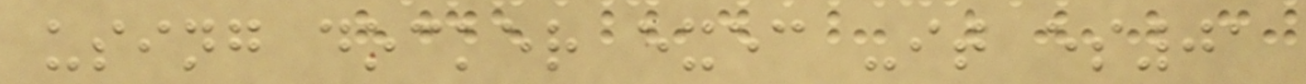using docker exec -it es01
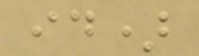id)
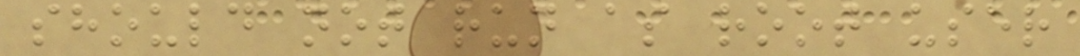should not run as root user
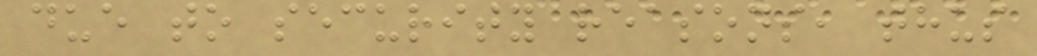due to security reasons, thus
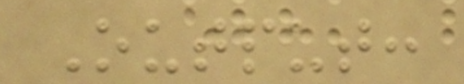Output:
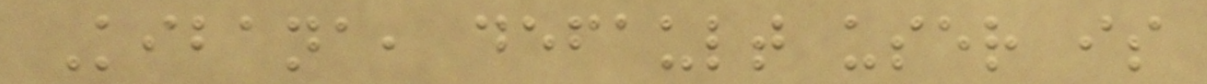Kibana, default user is
